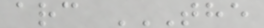arc THE
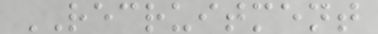RECRUITMENT
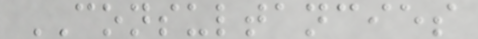CONSULTANCIES
